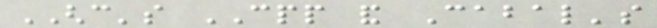GHC's CPP and Cabal's
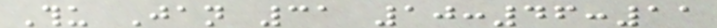Thu Jan 31 10:46:11
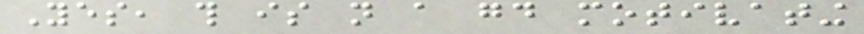Yes, this is not a good motivating
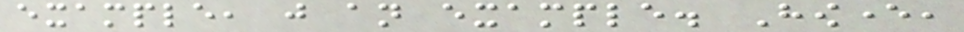example, just an example. However,
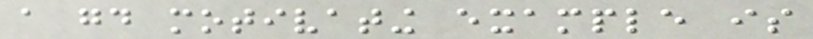a good motivating example is
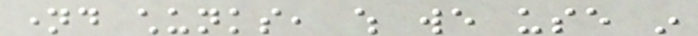named chunks, which we use in
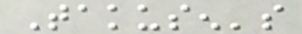Takusen's
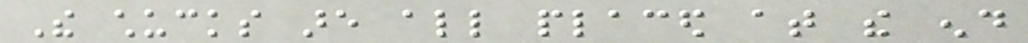The chucks are all placed at the end
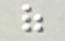of
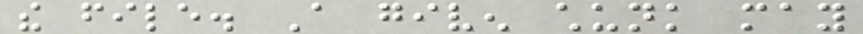the file. A given chunk may
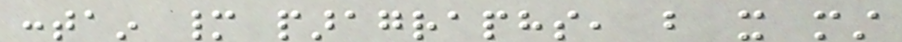contain many paragraphs, but it must
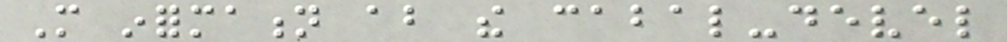More information about the cabal-devel
